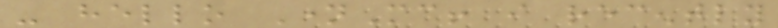- hello NameMc! i recently
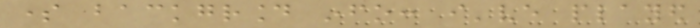some background info: i've played
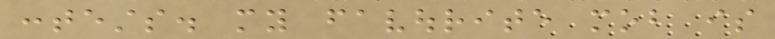contests. my favourite mob is
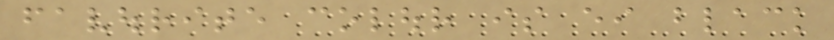favourite colour is either black
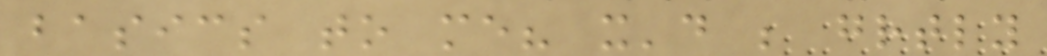basics to me? it'd be greatly
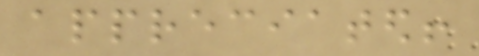appreciated!
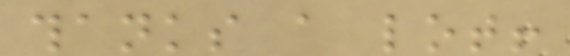thanks a lot!
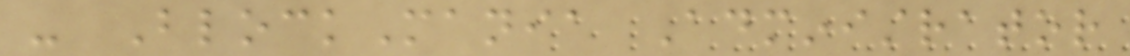- BlockMania Administrator
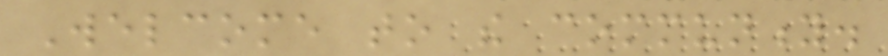Welcome to the community.
